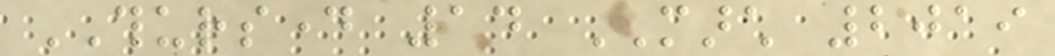THURSDAY 14 MARCH 2019
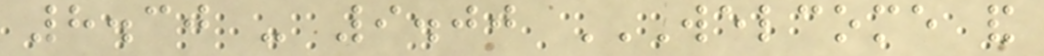8.30 - 9.00 WELCOME AND
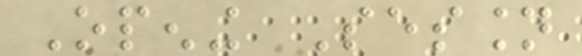Opening Session
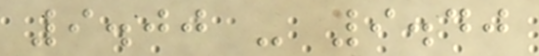9.00 - 9.40
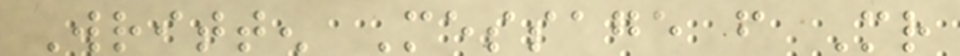Written Message from Mr
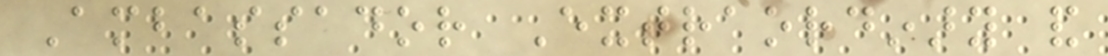Ambassador Extraordinary and
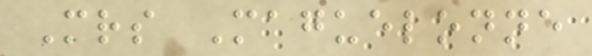Mrs Maguelonne
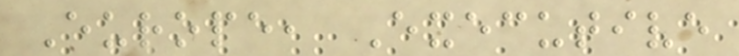Europe, Executive
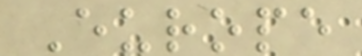Europe
